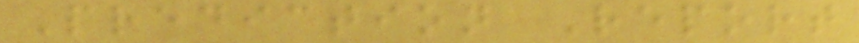Prediction Report
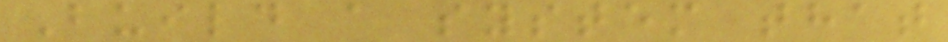Build a system that
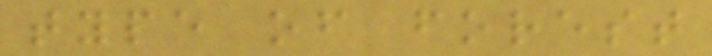type of forest
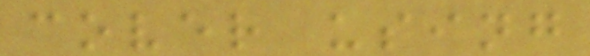cover using
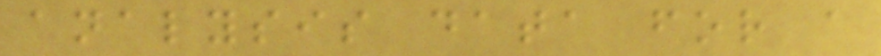analysis data for a
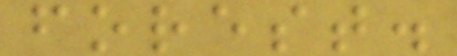forest.
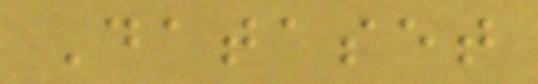Dataset
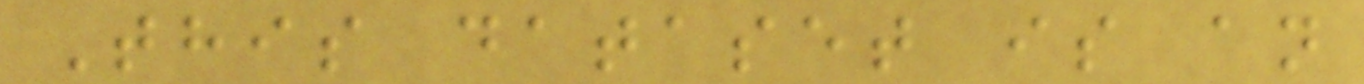This dataset is an
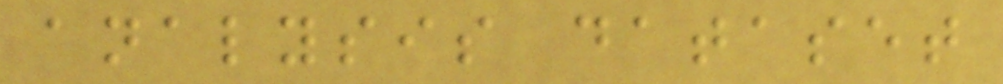analysis dataset
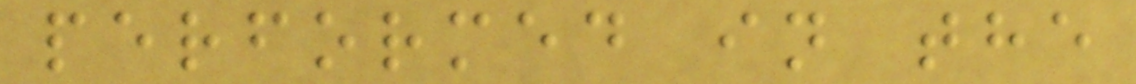performed in the
